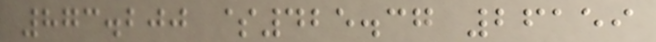873.200 $425.37 26159
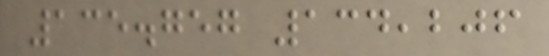135.757 134,206
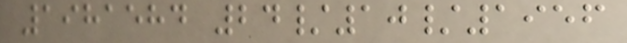1981584 24/10/1956
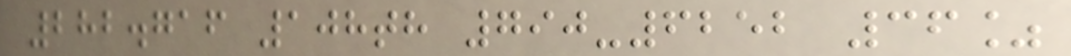282.716 108th 790-6252 36%
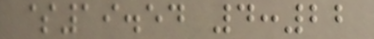$19.54 4:22
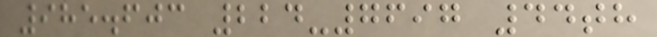985.603 224-7697 44th
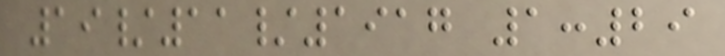19/11/1917 1:29
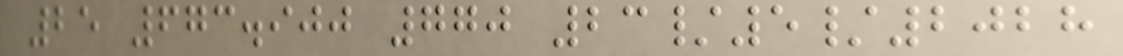25 673.900 770 23/5/2028
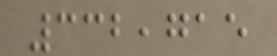332,715
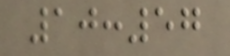10:57
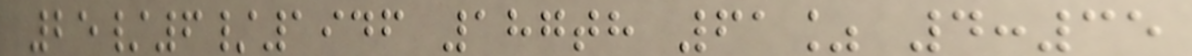25/6/1946 187th 61% 4:35
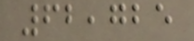62,725
